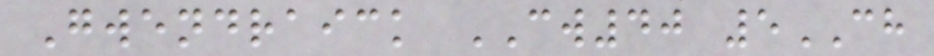Gwendraick CW40 5CH
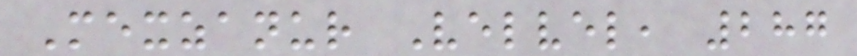Mexzanur Velvel, 287
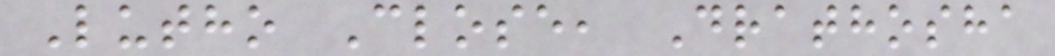Lutho Close, Drathosha
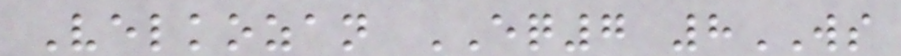Velkozan EQ7 8WS
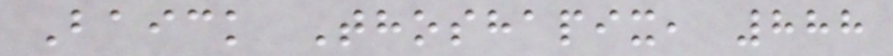Baick Thoshapix, 888
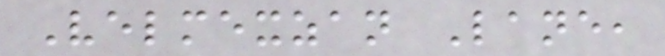Velmexzan Lane,
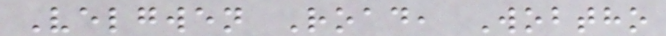Velgwen Road, Wobtho
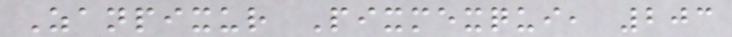Zanpixur Pixmexqui, 203
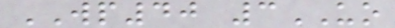WP40 3UO
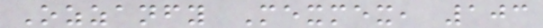Ozzanfy Mexmex, 103
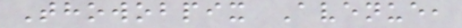Thowobpix Avenue,
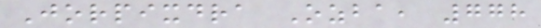Jorpixdra Ozba, 778
